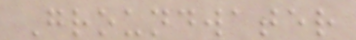Groundwater
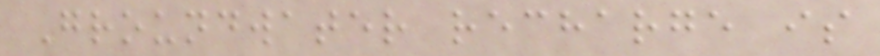Groundwater recharge is
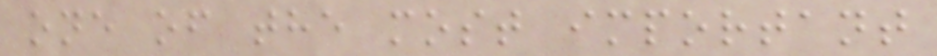one of the most important
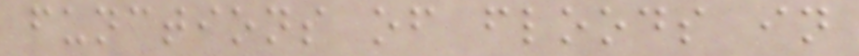functions of floods in
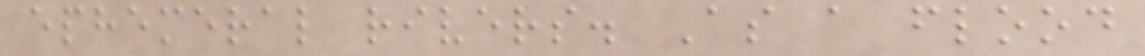ephemeral rivers. As a flood
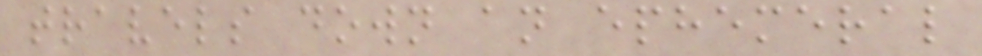travels down an ephemeral
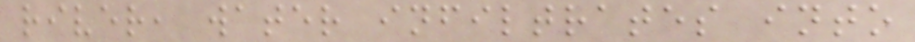river, water infiltrates into
